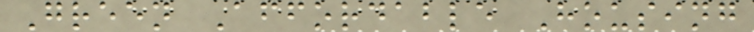Green Affordable Housing
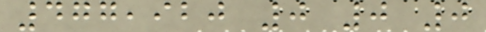477,920 0 0 0
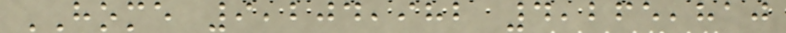HOME 9,204,982 4,265,810
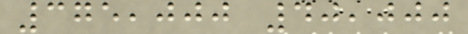375,000 40,000
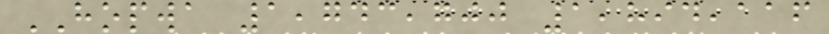HOPWA 1,743,700 1,894,116
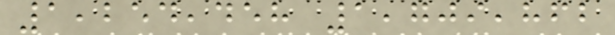1,254,458 1,709,862
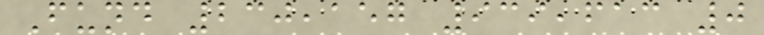Fund 230,157 939,613 0
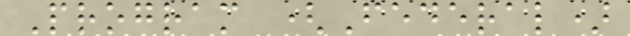Program (Federal)
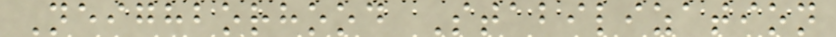Neighborhood Stabilization
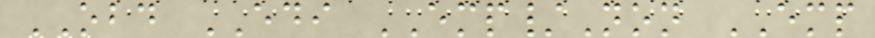OBD EDI EMP/Non EMP
